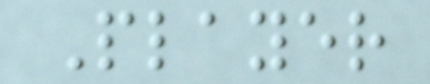Player
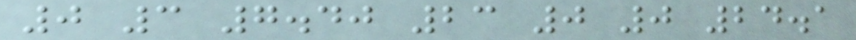0 3 7.40 23 0 0 24.1
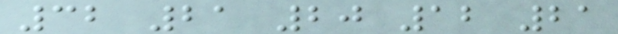32 21 20 12 21
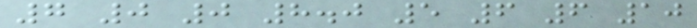7 0 0 8.0 5 6 6 10
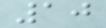10
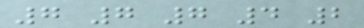7 7 7 4 2
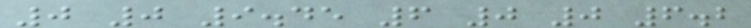0 0 9.45 6 0 0 6.2
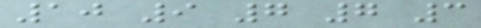10 9 7 7 3
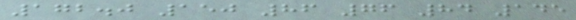172.0 150 86 76 84 145
